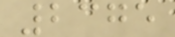2375
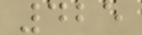425
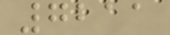7211
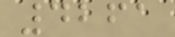4261
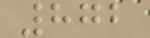872
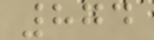874
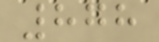878
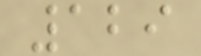129
